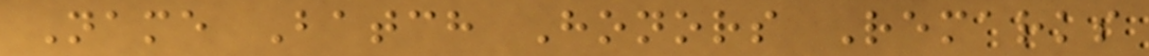Name Batch Honors Remarks
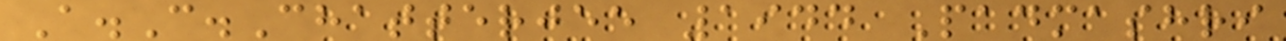A.C.Chatterjee 1944 Padmashri
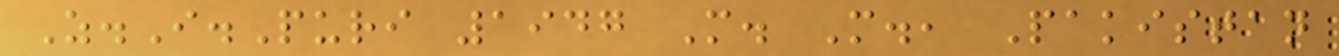Z.I.Puri 1947 M. M., Pakistan
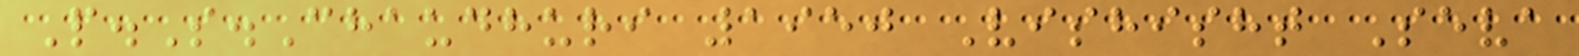P.S.Chaudhuri 1950 Vishisht Seva
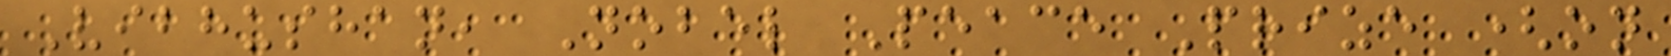Vibhushan, Nobel Peace Prize (on
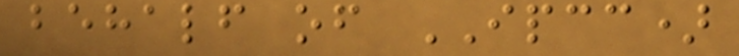behalf of IPCC)
